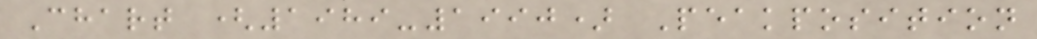Chart (1989-1990) Peakposition
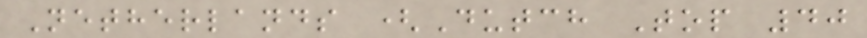Netherlands (Dutch Top 40
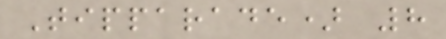Tipparade) 8
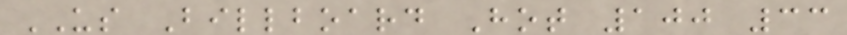US Billboard Hot 100 33
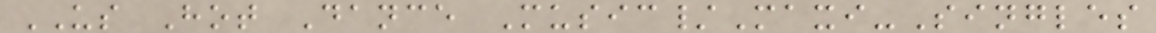US Hot Dance Music/Maxi-Singles
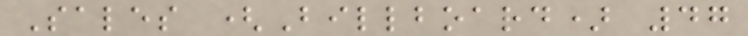Sales (Billboard) 47
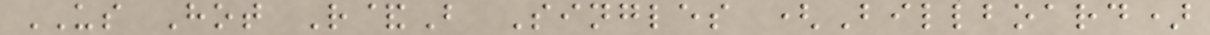US Hot R&B Singles (Billboard)
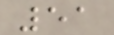51
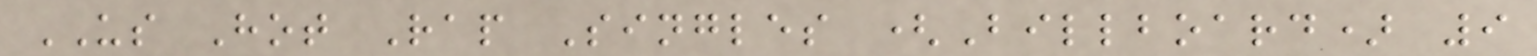US Hot Rap Singles (Billboard) 9
